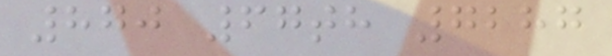870 67th 7287
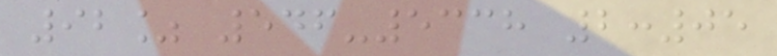92% 546-5338 2:05
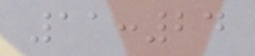11:24
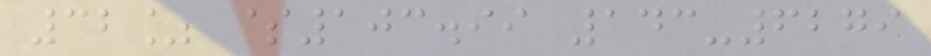32% $103.99 143-6279
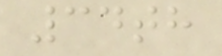34th
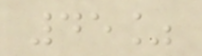45%
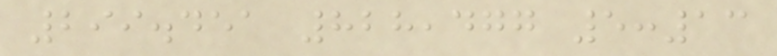299.451 828,477 5:13
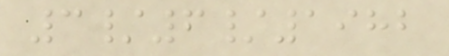3/6/1982
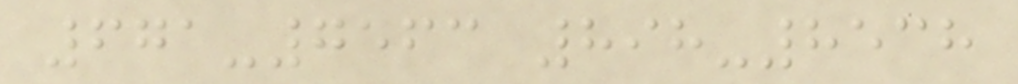671-7563 898-8538
